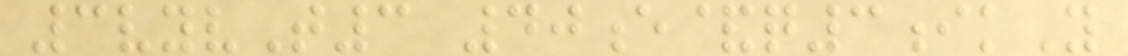3vyvT3 40e&q3ikY
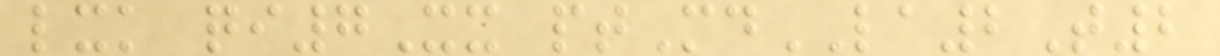lxk qi7Xx ptMdLA2T2
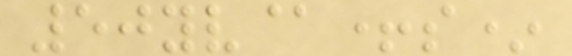50yv@+s*
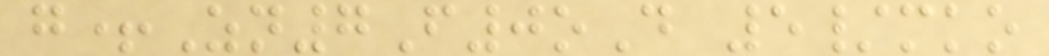g+Zn7F0oD 5/mko
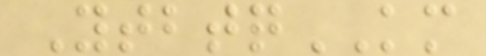YtbtqKM
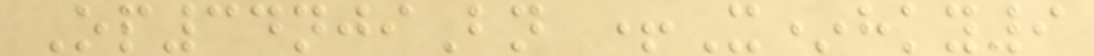Op34njiBn +X*hky9
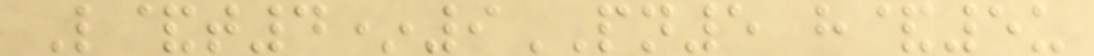L&t4*9PN5 h&5u
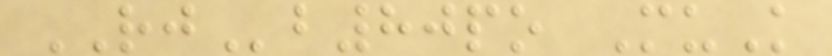RJb80po MuK
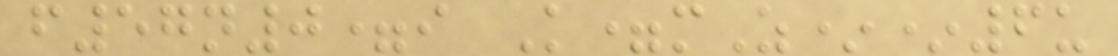f57n0=i K=mZ**6u
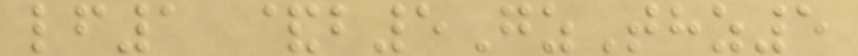lf1 &b5GzThz5
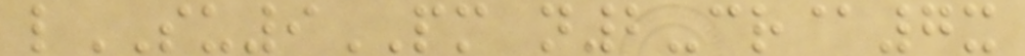lSU9PM n2-cr@7x
